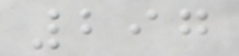297
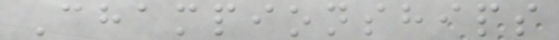Championships
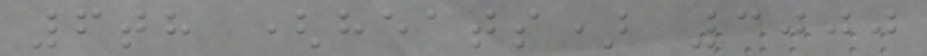6th (heats) 3000
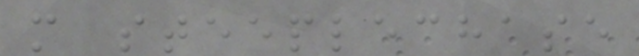m steeplechase
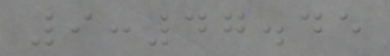9:47.45
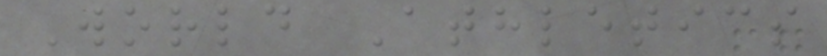World Athletics
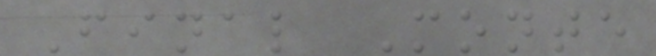Final Monte
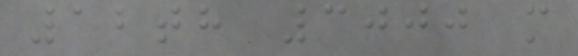12th 3000 m
